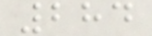284
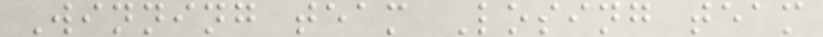Winning team Losing team
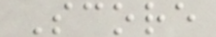Score
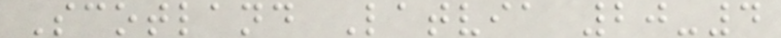Scotland Latvia 20-4
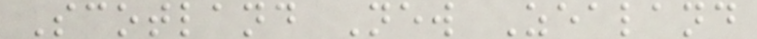Scotland New Zealand
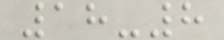18-8
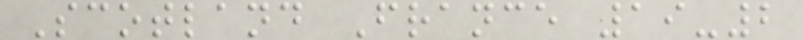Scotland France 19-2
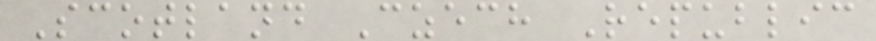Scotland Czech Republic
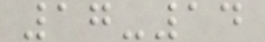17-14
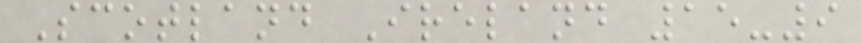Scotland Ireland 15-9
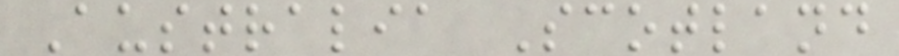Australia Scotland
